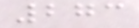273
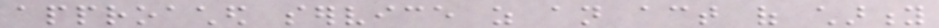approached service as an act of charity
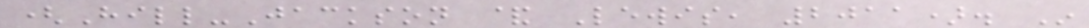(Hill-Jackson & Lewis, 2011). In
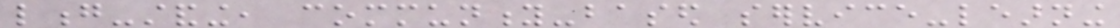long-standing, community-based service-learning
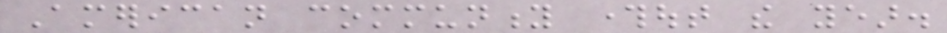American community throughout the year.
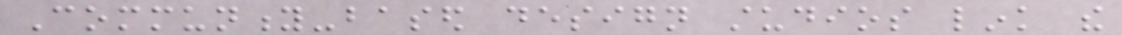Community-based design studios link the
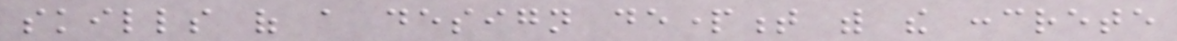skills of a design department with the concrete
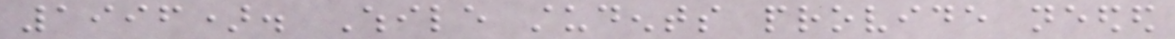1996). While students provide needed
